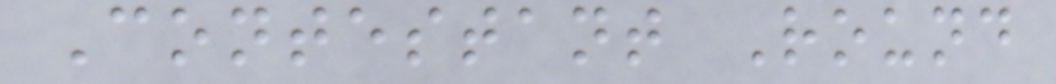Contestant Round
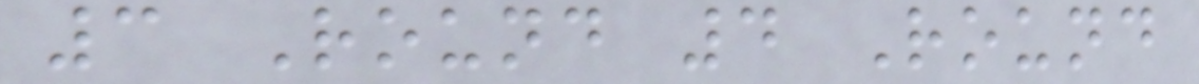3 Round 4 Round
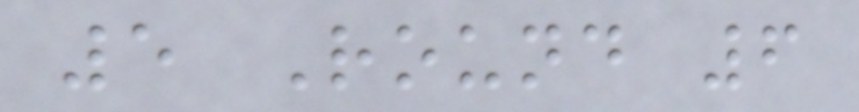5 Round 6
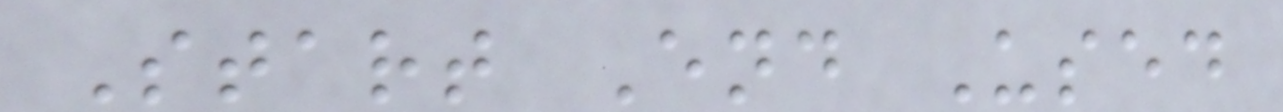Start End Used
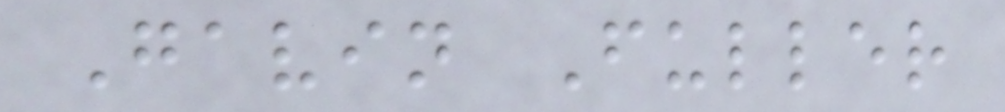Gavin Fuller
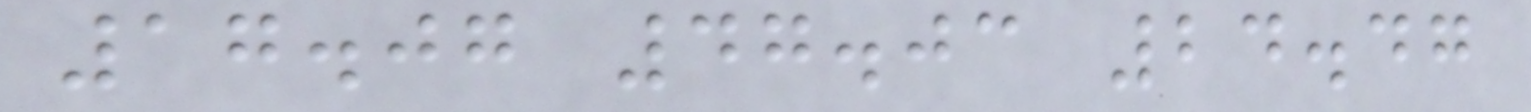17.07 47.03 24.47
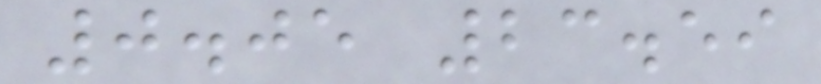0.05 23.59
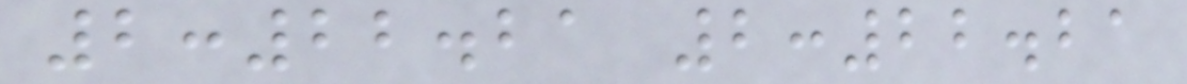2:22.21 2:22.21
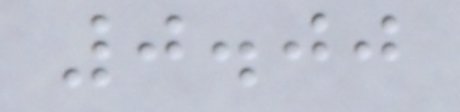0.00
